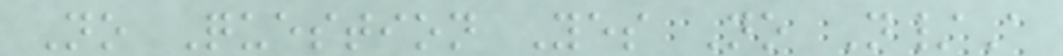No Question Yes No N/A
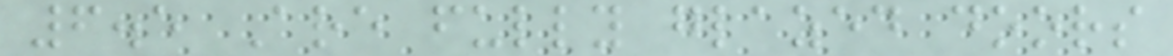6.5 Are fully glazed doors
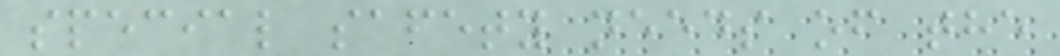special safety needs of the
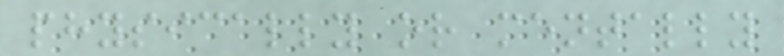physically or mentally
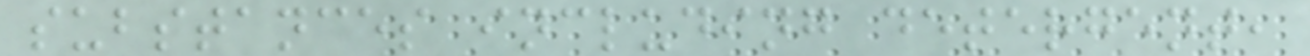substances including detergent,
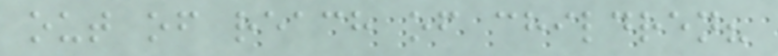out of reach of children?
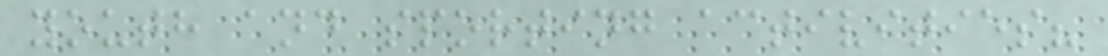youth and sporting activities?
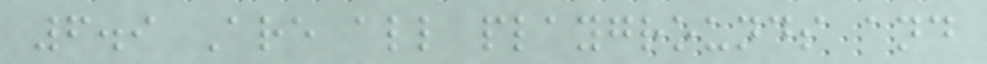6.9 Are all playgrounds and
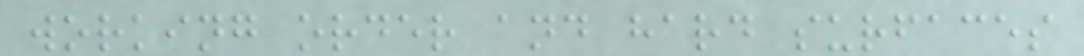working order and hard surfaces
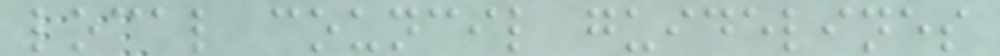local council guidelines
